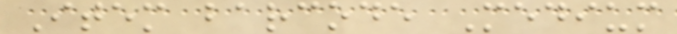Item barcode Medium
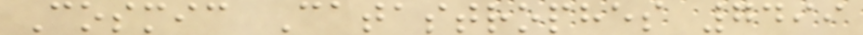Cosmic Catastrophes 7499
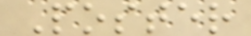Poster
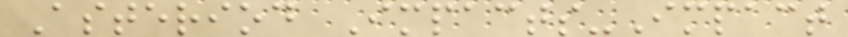Asteriod Impacts-Impact
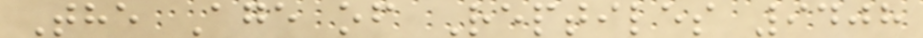The Age of Reptiles 9408
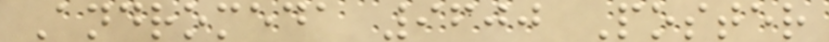Andromeda 9600 Poster
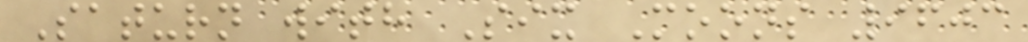Saturn with Six Moons 9603
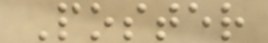Poster
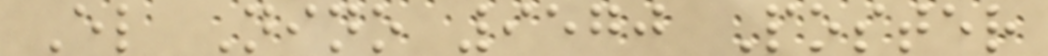El Nino 9570 Poster
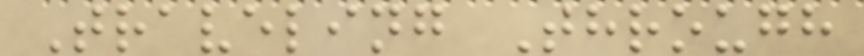Traveling Through
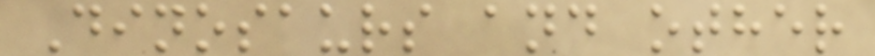Dinosaurs and other
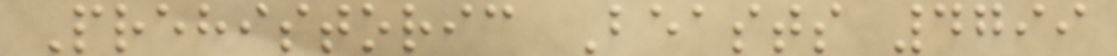Prehistoric Beasts 4799
